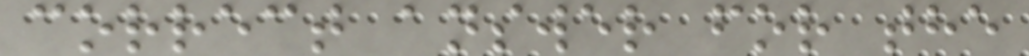correct answer for the
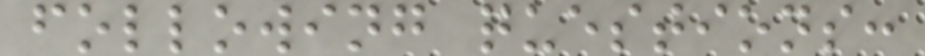following questions:
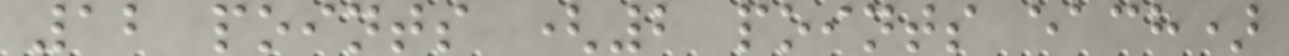12 points (2 points each)
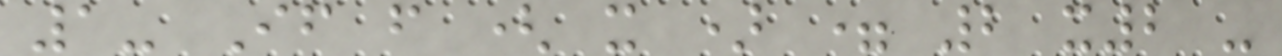1- If f ( x ) = 2 x2 -
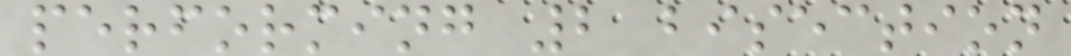performing 2 bisection
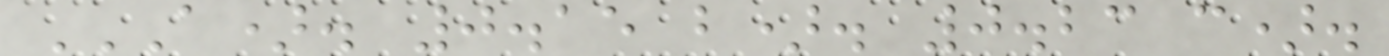A). 0.15 B). 0.23 C).
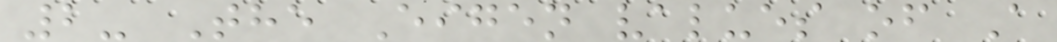2- The Eigen values of A
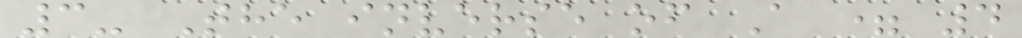3- The inverse of A = 4
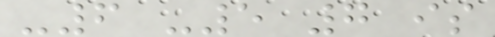-6 -5 7 is
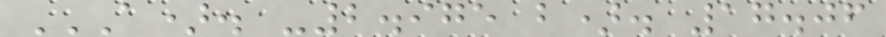A). -2.975 B). 17.06
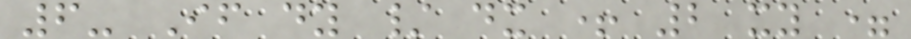6- If dy / dx + 2 xy =
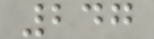247
